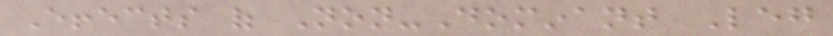Effects of Non-Dominant Leg
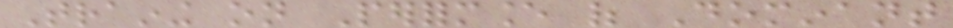Training on Performance of Dominant
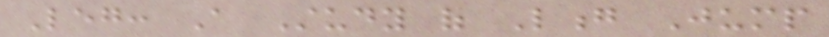Leg: A Study of Long Jump
